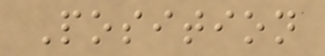Position
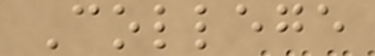College
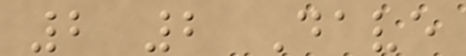2 2 Dave
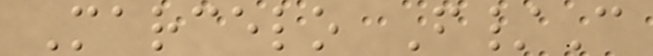Marcelo F/C
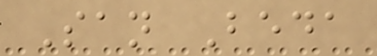San Beda
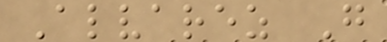Alvarez G
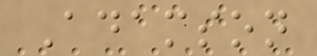Adamson
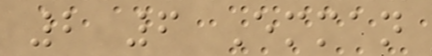2 6 Emman
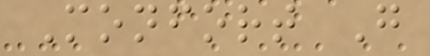Monfort G
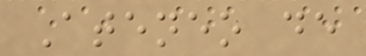Ateneo de
